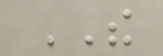THE
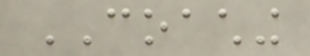COACHING
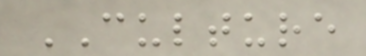CULTURE
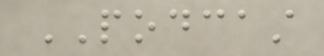PODCAST
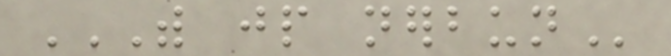WITH JP NERBUN
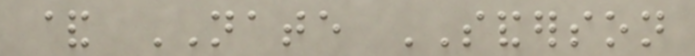& NATE SANDERSON
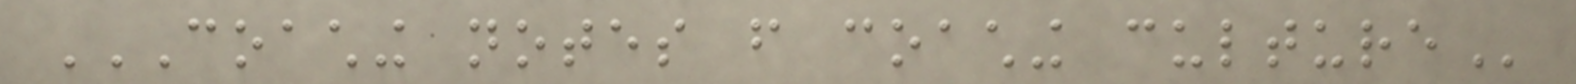COACHING NOTES FROM COACHING CULTURE
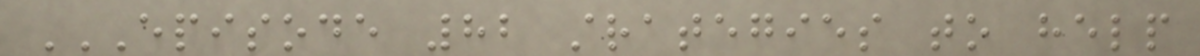EPISODE 82 STRATEGIES TO HELP
